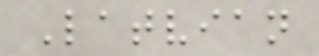Latvian
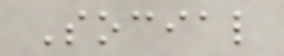Social
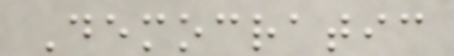Democratic
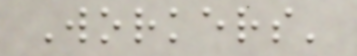Workers'
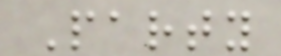Party
